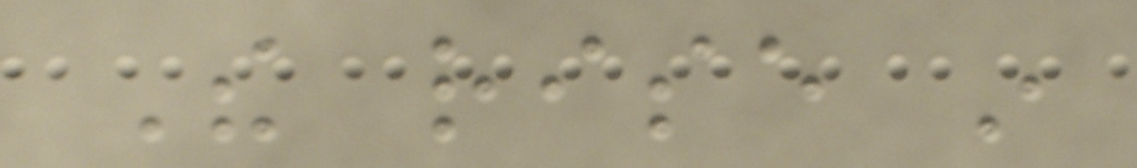The rise in
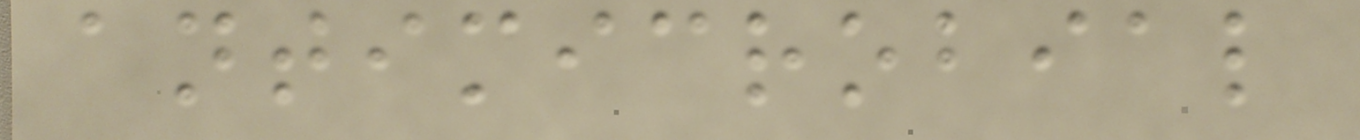antimicrobial
